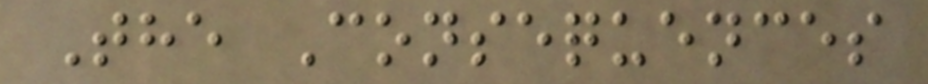The Consequences
